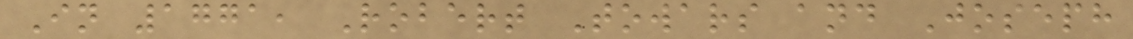In 1771, Robert Towars and Joseph
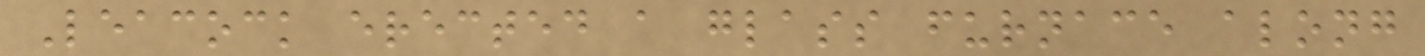Leacock erected a glass furnace along
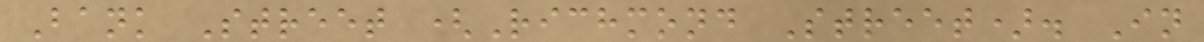Bank Street (Richmond Street). In
